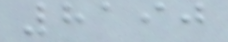8190
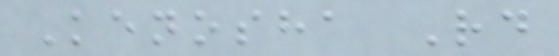Kenosha Rd
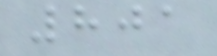801
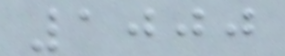1000
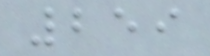259
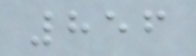856
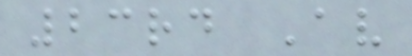23rd Av
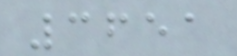3651
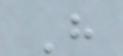H
